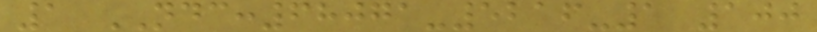1 NDC:68071-5216-1 100
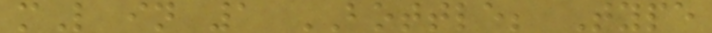mL in 1 BOTTLE; Type
